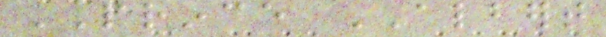PRINCE ALBERT
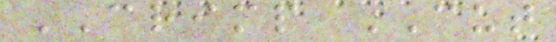CRIMP CUT
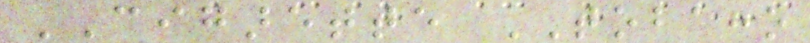CIGARETTE TOBACCO
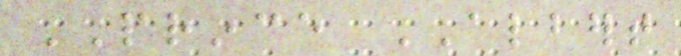PRINCE ALBERT
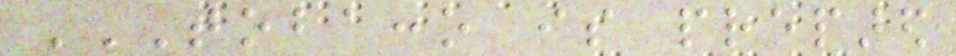TOBACCO IS PREPARED
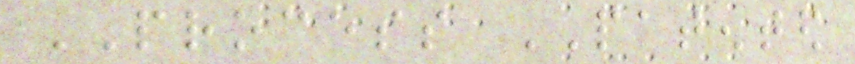PROCESS PATENTED
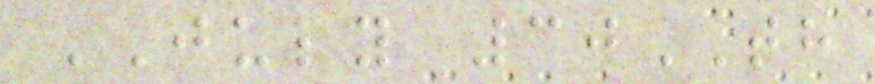JULY 30TH
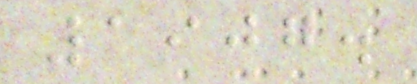1907.
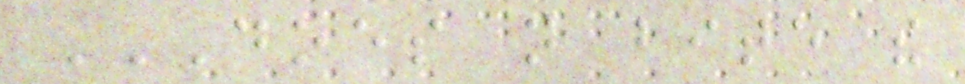DOES NOT BITE THE
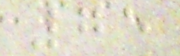75
